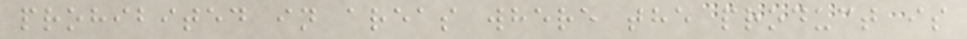prohibited in areas where the product is
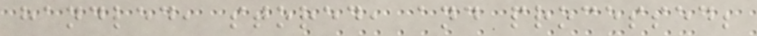handled, stored, and processed;
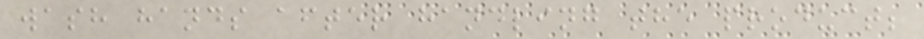wash hands after handling the product;
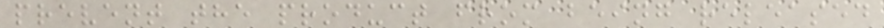prevent the product from being released
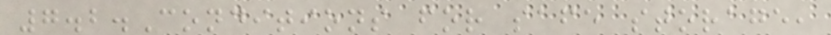7.2.Conditions for safe storage,
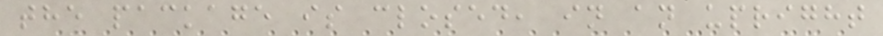the package is closed, in an upright
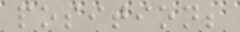position;
